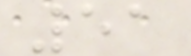51
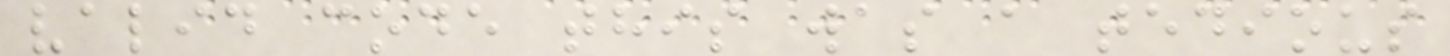valid code this was a tedious
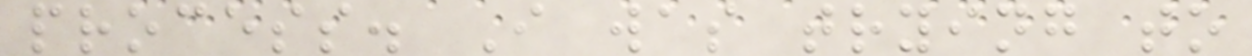process. I was trying to
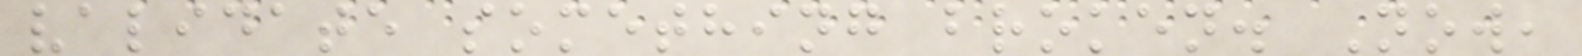validate something broken. Now,
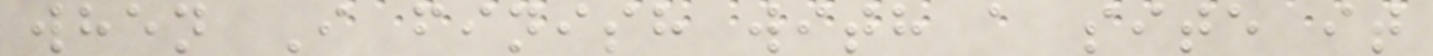when I finish with a site it
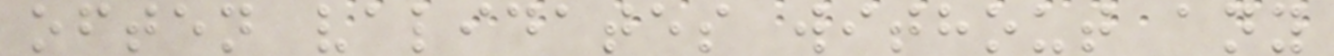often validates without any
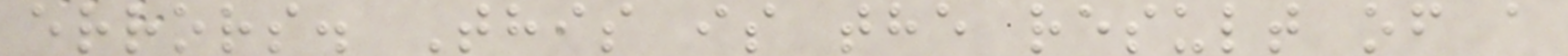errors. This is the result of a
